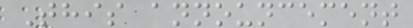This announcement
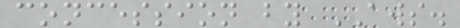concession by AWS.
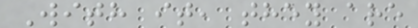With it, they are
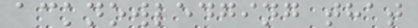acknowledging that
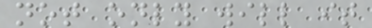not only will it
